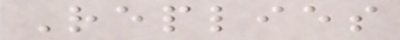Replies
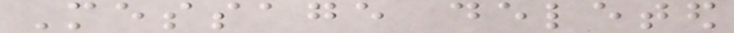Message deleted
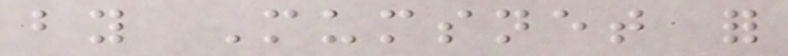by Mumsnet for
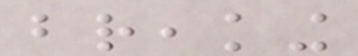breaking
